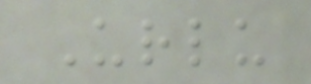Urlu
